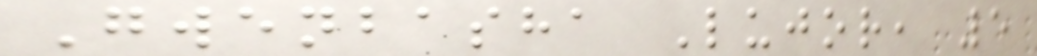Gwenbasha Lujor, 5
